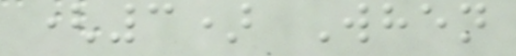(3) When
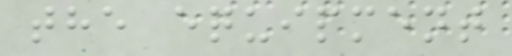the equipment
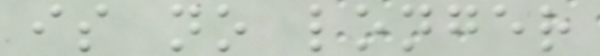is no longer
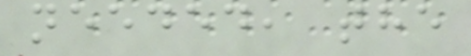needed, the
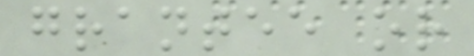grantee or
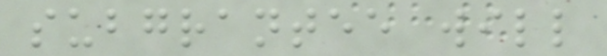subgrantee will
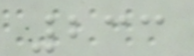233
